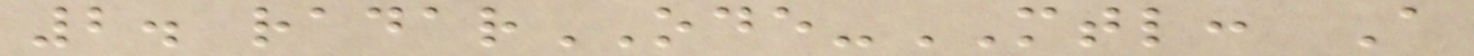2. radarODE-MTL: A
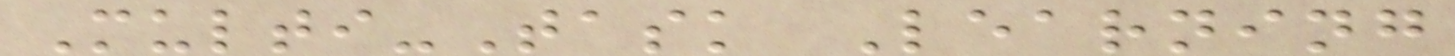Multi-Task Learning
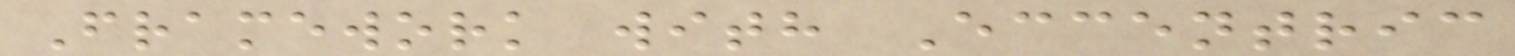Framework with Eccentric
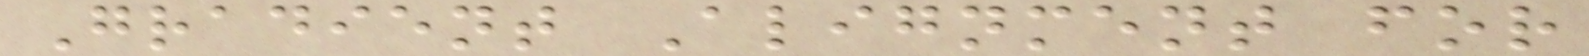Gradient Alignment for
